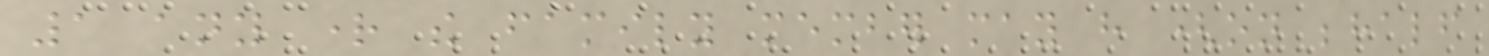1 any right the family member may have (on behalf
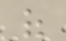of
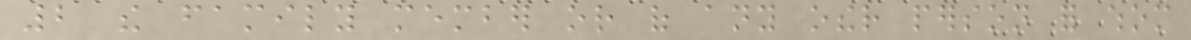2 the family member or of any other person for whom
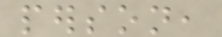person,
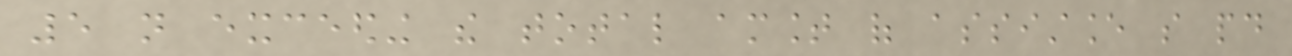5 not exceeding the total amount of assistance so paid
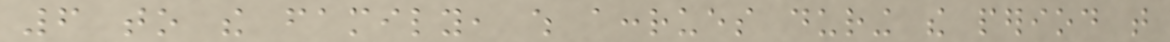6 to the family, which accrues during the period that
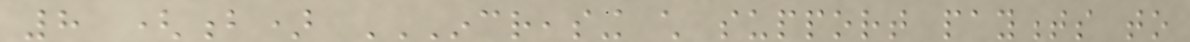8 (b) INCREASING CHILD SUPPORT PAYMENTS TO
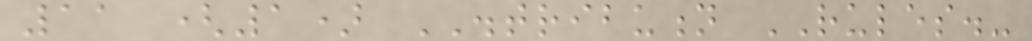11 (1) DISTRIBUTION RULES.-
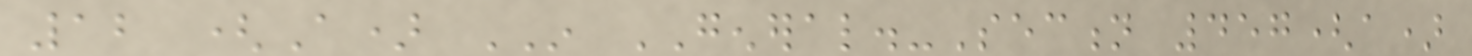12 (A) IN GENERAL.-Section 457(a)
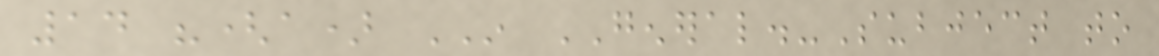14 "(a) IN GENERAL.-Subject to
